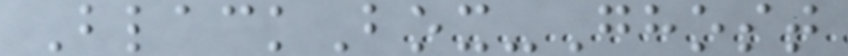BlackBox-Ghost
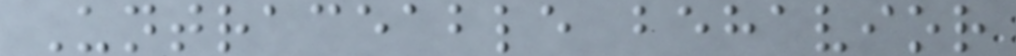Untraceable behavior
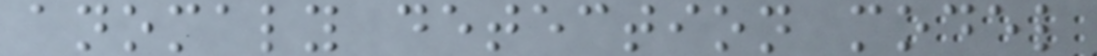anomaly detection model
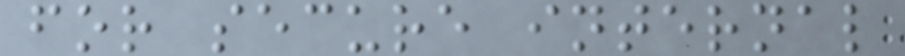for secure internal
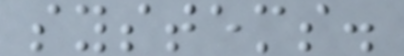systems.
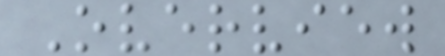Overview
